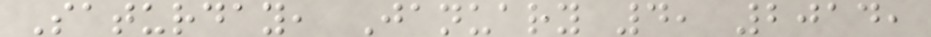Saturday, January 4, 2014,
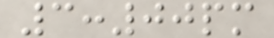3:00pm
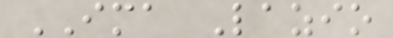IMA Lazio
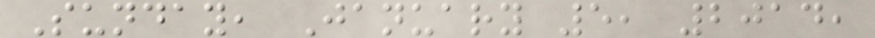Sunday, January 5, 2014,
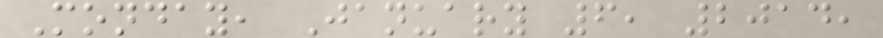Monday, January 6, 2014,
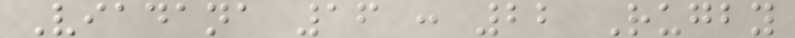Viadana 16 : 22 Rugby
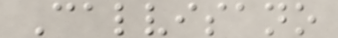Calvisano
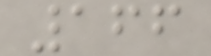166
